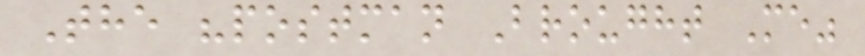The "postman Brought Me"
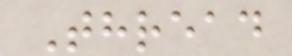Thread
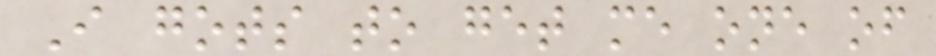I gots to get me one of
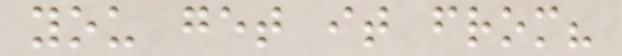you get it from?
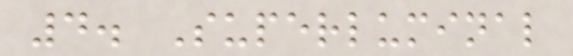4. Superluminal
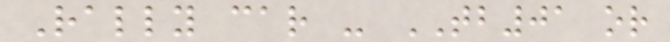Rally car - TB01 or
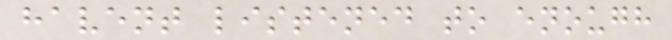havent listened to enough
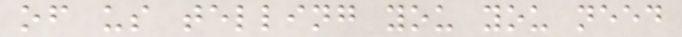of us telling you you need
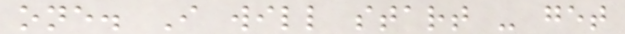one. I will start - get
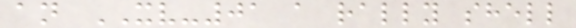an XV-01 a rally shell
